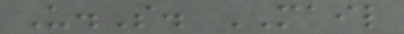U.S. MAIL
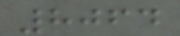8064
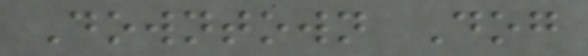Downtown Dog
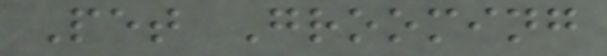Pet Grooming
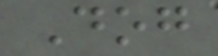Dog
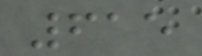615
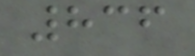836
